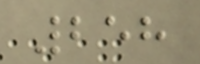258
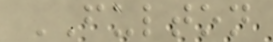FULTON
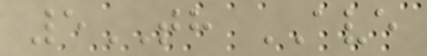5TH AVE
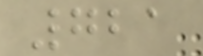721
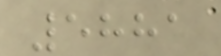5881
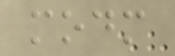modm
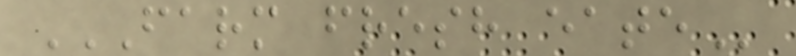FARM FRESH EATE
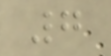7
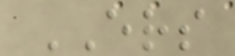ERS
